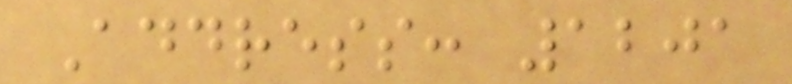Address: 1201
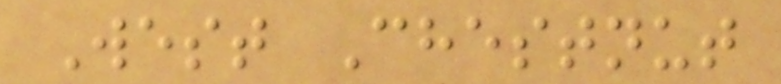West Chestnut
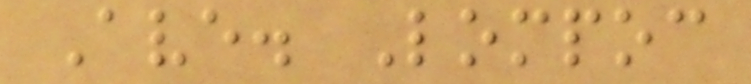Ave. Lompoc
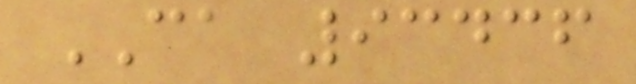CA 93436
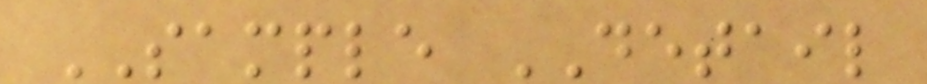SAMPLE DETAIL
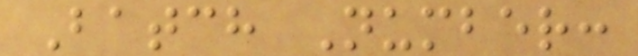Batch Number:
